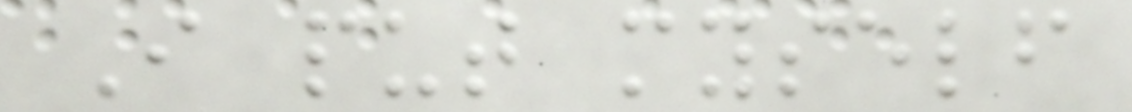I put myself
